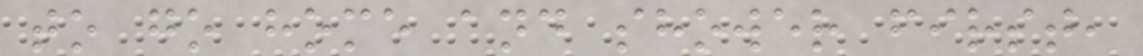to go home and shower first,
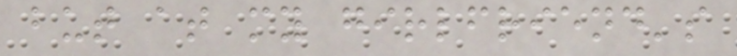but at my girlfriend's
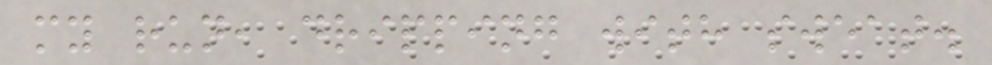my run, dripping with sweat.
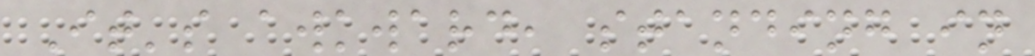It's awkward, standing in
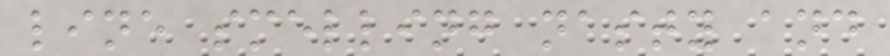line smelling nasty and
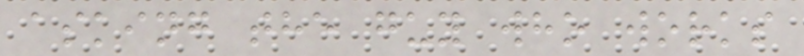asking the guy who works
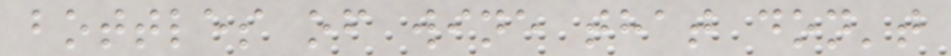bottles of wine that don't
